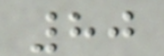80
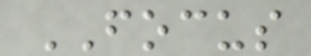FOCUS
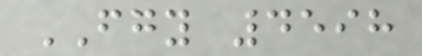FGY 4598
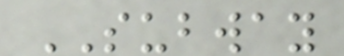SUBWAY
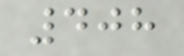408
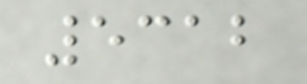5312
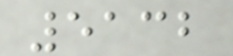5132
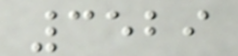3529
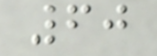60
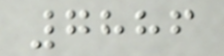7886
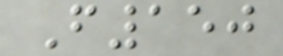F150
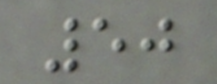50
